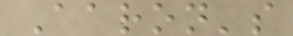Aaron's
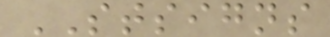STSIGNS
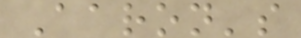Aaron's
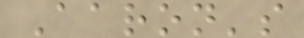Aaron's
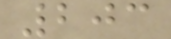203
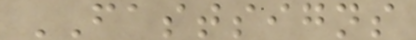FASTSIGNS
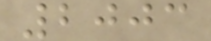2003
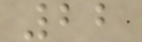22
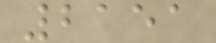2151
